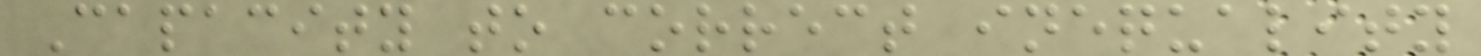Capacity to correct inequality
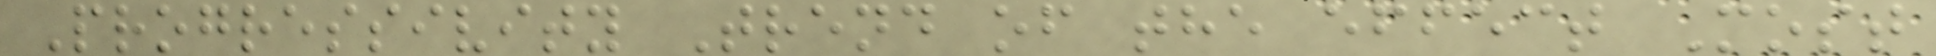Progressivity Trend of the effect Most
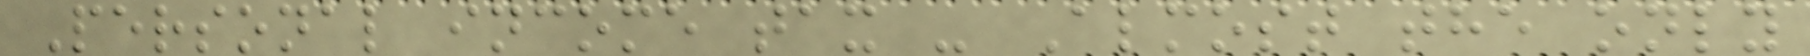Personal income tax - Almost the only
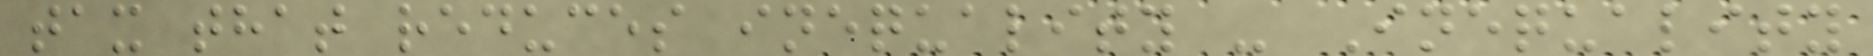tax that reduces inequality - Inequality
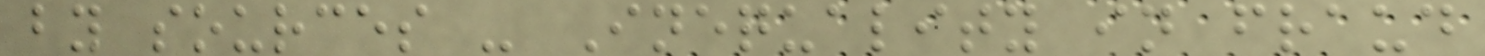by sources - Inequality in fraud
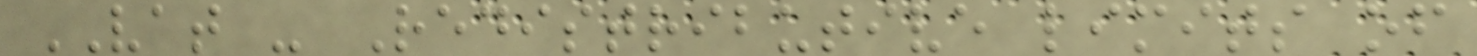VAT - Redistributive limits of
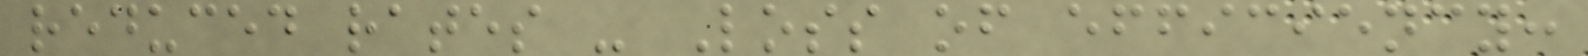reduced rates - Loss of efficiency:
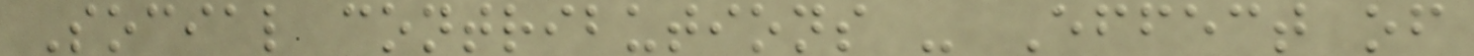Social contributions - Effect of
